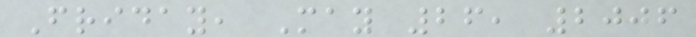Friday, May 26, 2006
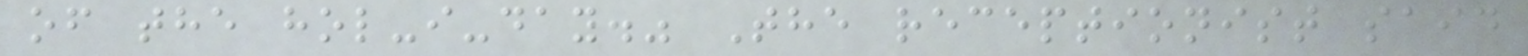of the hol-i-day." The receptionist said
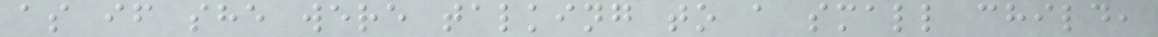as if she were talking to a small child,
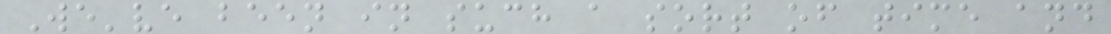We've been in such a sort of time and
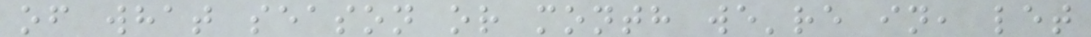of what season or month we're in, let
